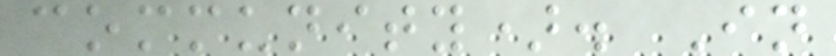community). In
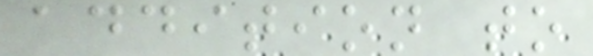addition to
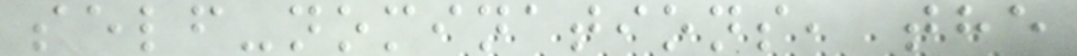self-nominations, the
